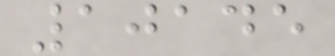10145
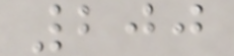200
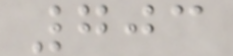703
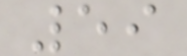59
